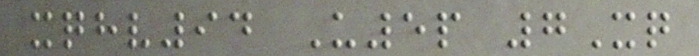xqhv94 U5p 7Xq
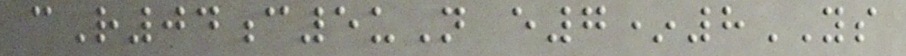cR04c5uN e7*8YS
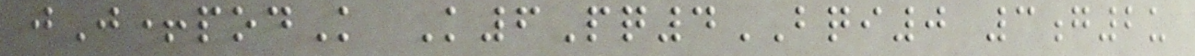jJ+podK K6Pq4BQI0 3g2u
